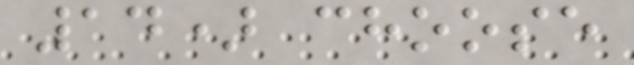14) choose
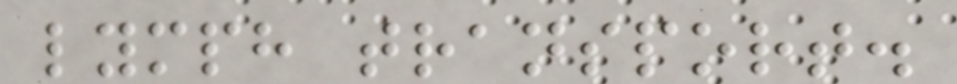lymph transport.
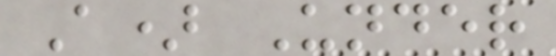A) Under
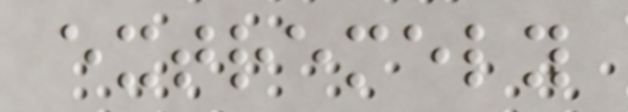extremely
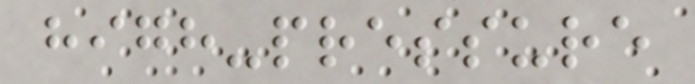high-pressure
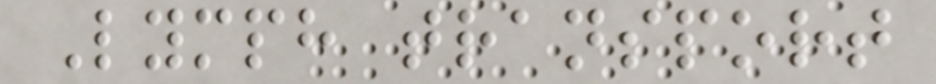Lymph transport
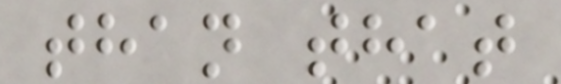than that
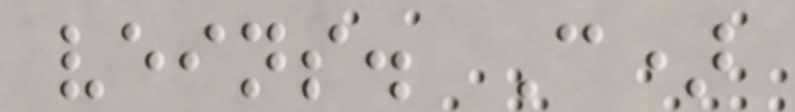veins. C)
